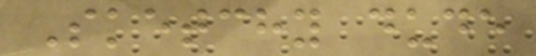Sketchy dude
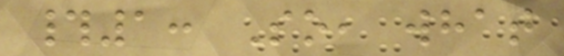#1: So, what
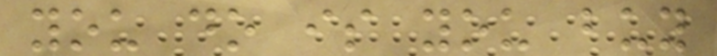you do is you buy
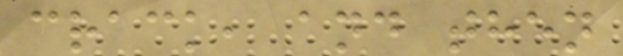crack, and then
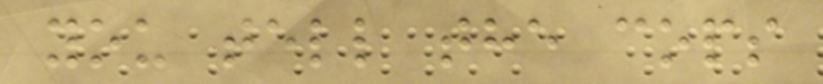you tell the cops
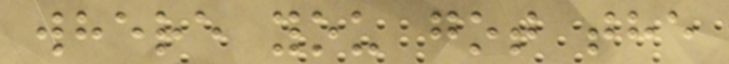where you got the
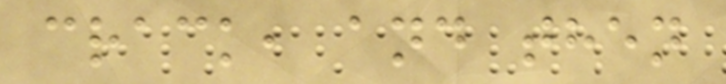crack, and then
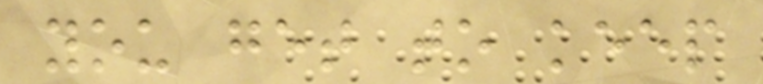you get to keep
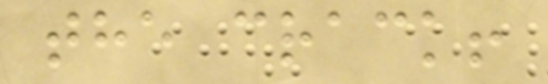the crack!
